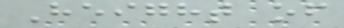Height of
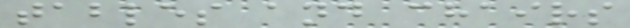tables and chairs
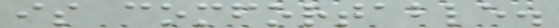is comfortable.
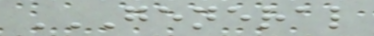GENERAL
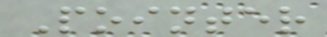Pointer
